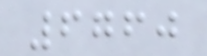6760
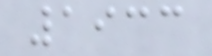1933
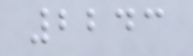2243
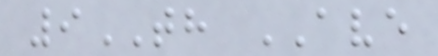9TH AVE
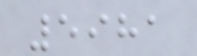5981
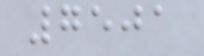7501
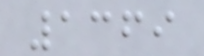1369
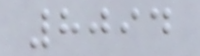8094
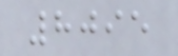8095
